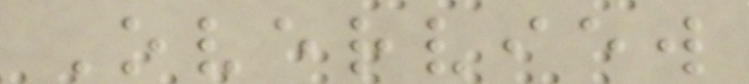Overview
